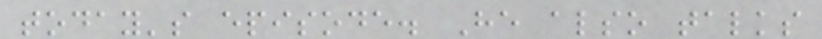today's episode. He also talks
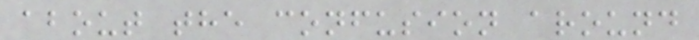about the confusion around
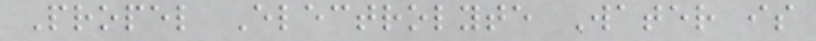Propel Electrolyte Water is
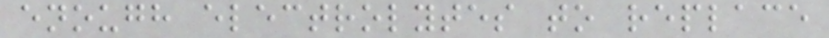enough electrolytes to replace
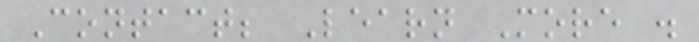Contact; Learn More .
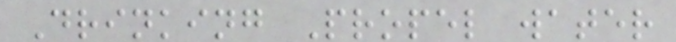Drinking Propel water
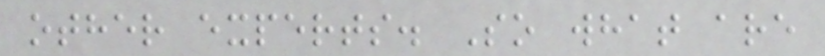other experts. So what are
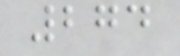274
